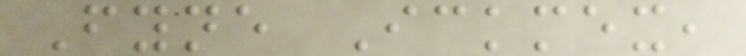Fyne Ickmex,
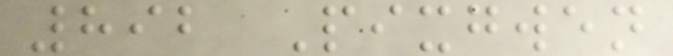892 Pixgwen
